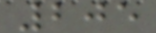205
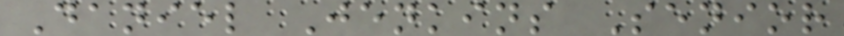Daniel Jenkins Senior
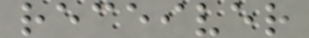receiver
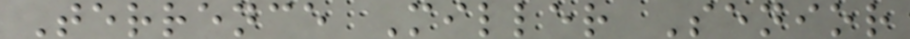Terrence Miller Senior
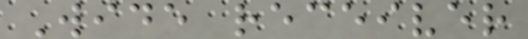Wide receiver
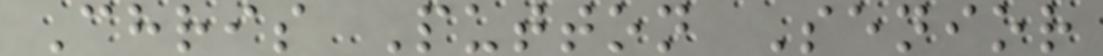Chris Putton Senior
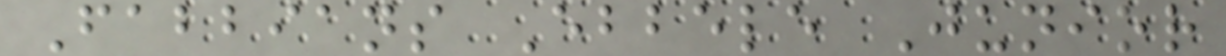Fabbians Ebbele Junior
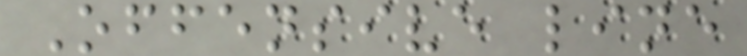Offensive line
